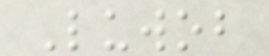Luwob
